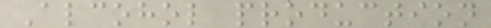Alcohol production
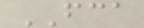FCA
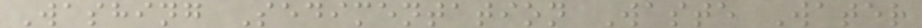Washing Sedimentation Waste Water
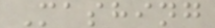Mashing
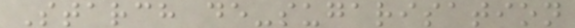Starch de-sugarisation
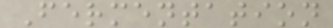Fermentation
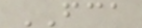FCA
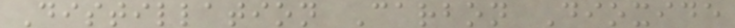Distillation Carbon Dioxide
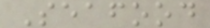Seafood
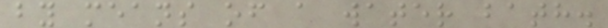by means of a water bath.
